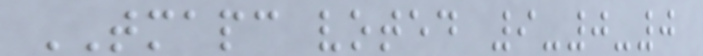TMAPC voted 9-0-0
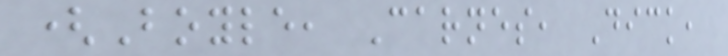(Boyle, Carnes, Dick,
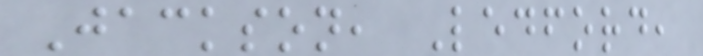Jackson, Ledford,
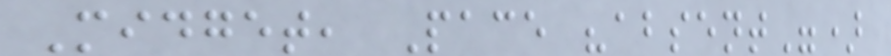Midget, Pace "absent")
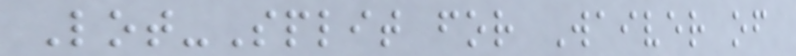Lot-Split for Waiver of
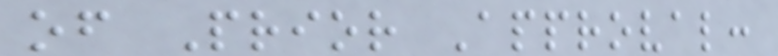of Prior Approval:
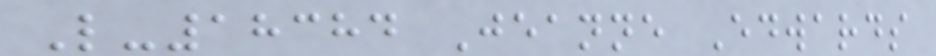L-18384 Jeanne Edwards
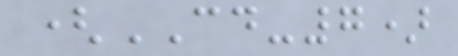(CD-7)
